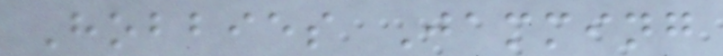Hobbies Jamming
